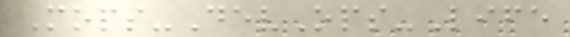Mops-DevOps-Life
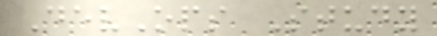DevOps Study
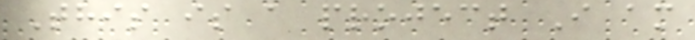This is a project I am
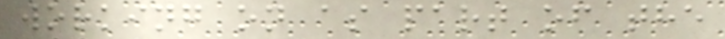working on as part of the
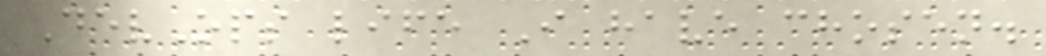DevOps life I have chosen.
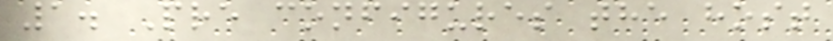1. Pre configures the host
